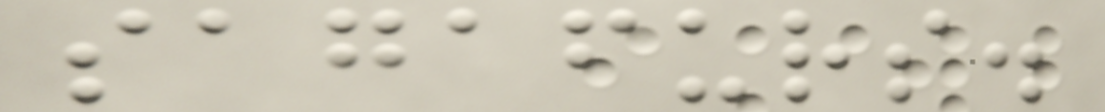sagafurs.
